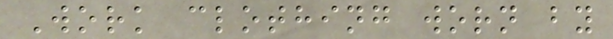Work clothing worn by
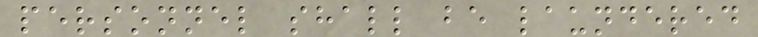personnel shall be laundered
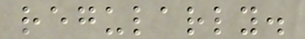regularly.
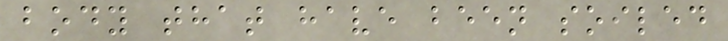body that have been soiled
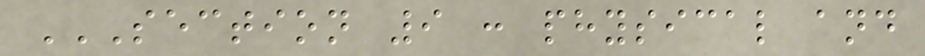SECTION 9 : PHYSICAL AND
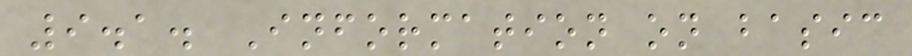9.1. Information on basic
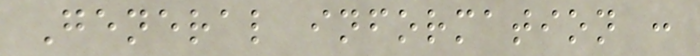General information :
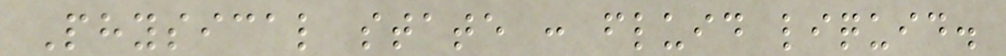Physical state : fluid liquid.
